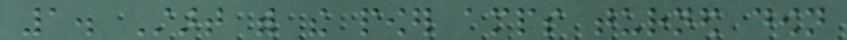1. Start with the power amps turned down
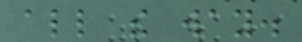all the way.
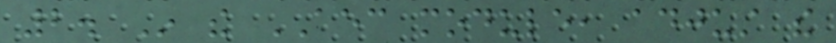2. In the AEC module, adjust the
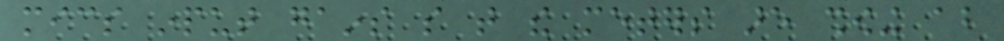mics input gains so that the meters are showing about
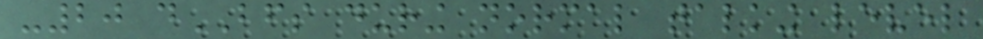-20 dBFS during normal talking level
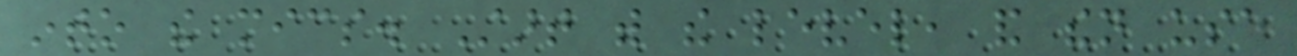into the mics. Start with the level, and then use
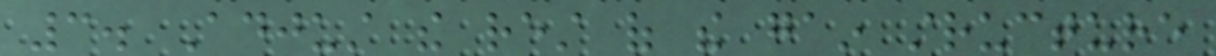3. Adjust the rest of the gain structure
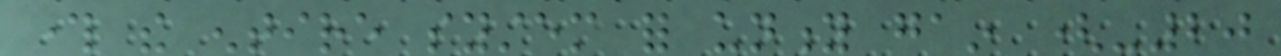through the entire system for unity gain (-20
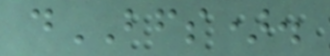dBFS).
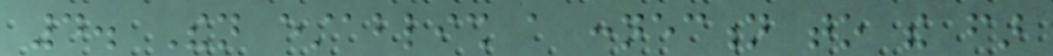4. Then establish a connection to the far
